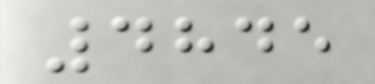4845
